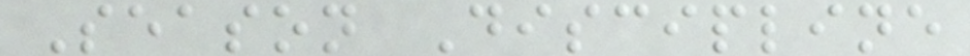Season Discipline
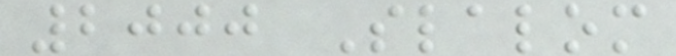2000 Slalom
